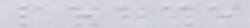peace
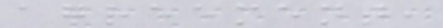agreement,
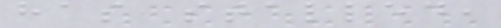has stalled,
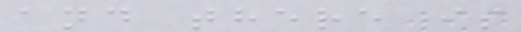and there is
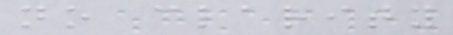no clarity
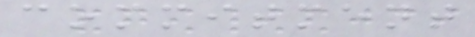commitment
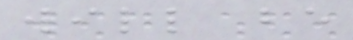will be
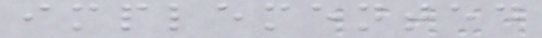implemented
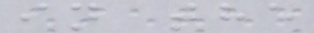in the
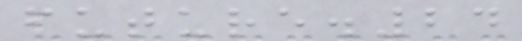future.24
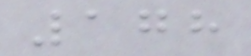178
